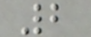2
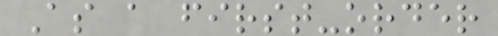As a first-order
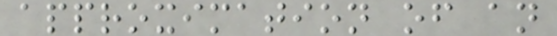approximation of an
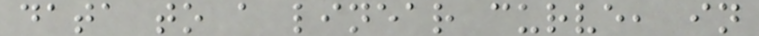data to a linear curve, in
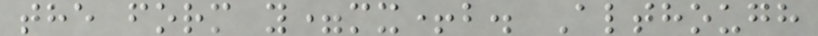the form y=mx+b. Although
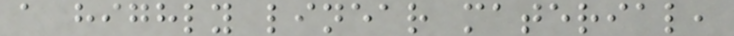a highly linear material,
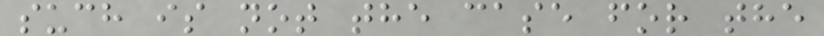such is not the case for the
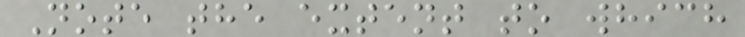Note the extent to which
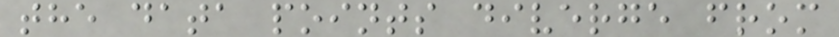the data points diverge from
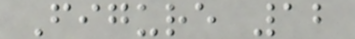Figure 12
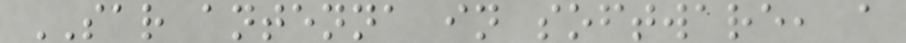SAR antenna in software, a
